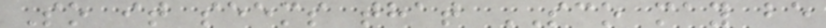So it seems that SCO may be
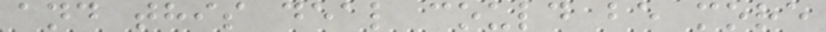and this deal could be more
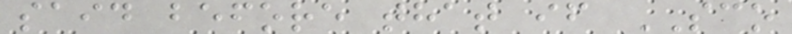said before that if SCO
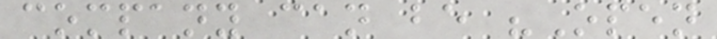company can be "Open
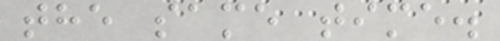the same time.
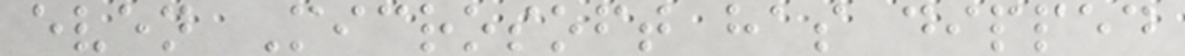even Microsoft has dipped
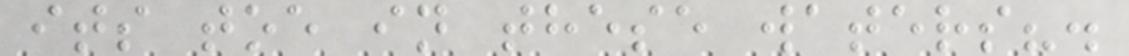its toe in these waters?.
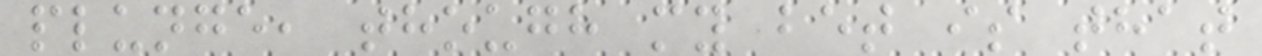plunge, though my bet is that
